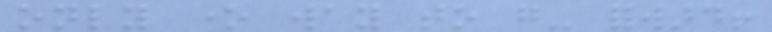only one way to go- forward!
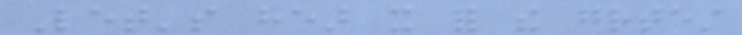Let's hear it for the greatest
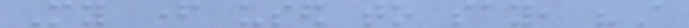My father used to say, "A
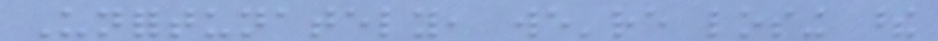Unfortunately, we're losing these
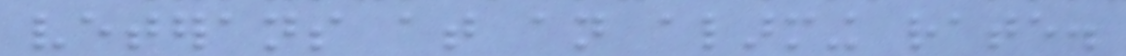veterans at an alarming rate.
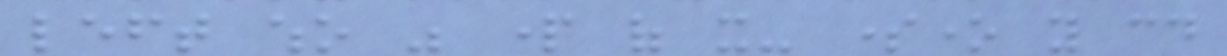left who was part of it- someone you could
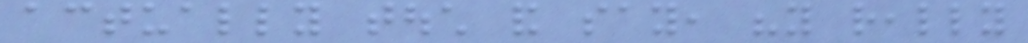actually touch and say, "you really
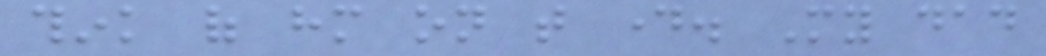think of him on that day. My dad
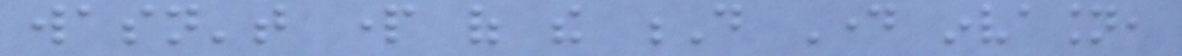wasn't part of the D Day invasion,
